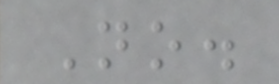No.
